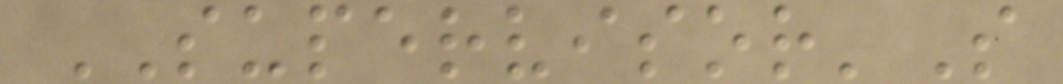SUPERVISOR'S
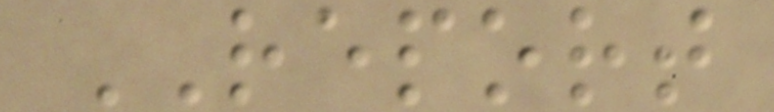REPORT
